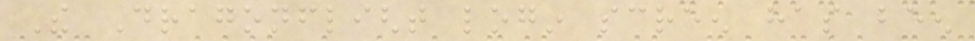The Dragonflight login screen has been
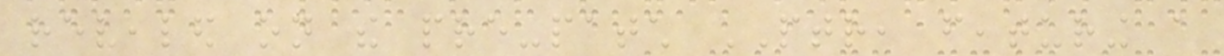revealed on the pre-patch PTR, featuring a
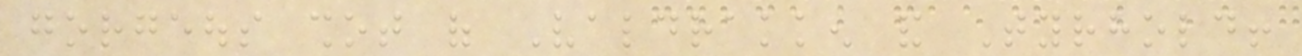gorgeous shot of Valdrakken and Tyrhold!
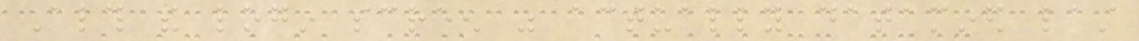Although the login screen was actually datamined last
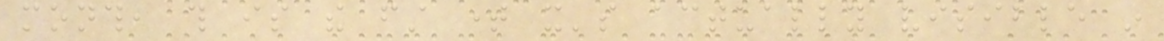month, this is the first time it's actually visible in
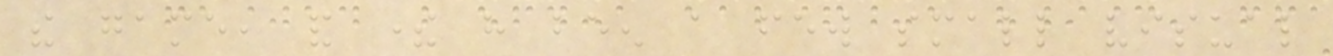the game, and there have been a few small visual
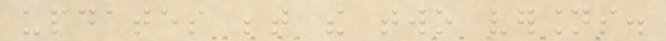updates between the two versions.
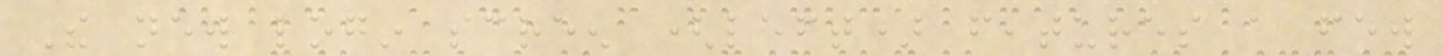The new login screen (left) features a few
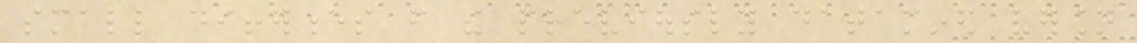small differences from the previously datamined version
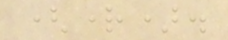(right).
